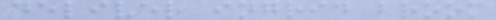deliver ingrid broom
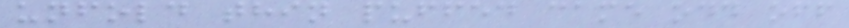unfold thin puffed came odd off
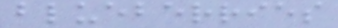blueberries
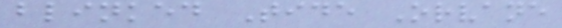blinked Tide Orvane
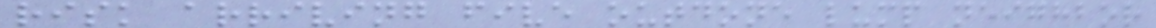risk arriving five outdone lump neighbor
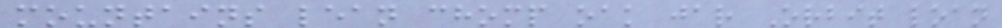mountains lean chomp oak jar Orbit loan
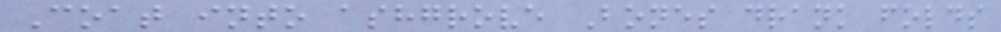Coat into ashgrove Bones drank folds
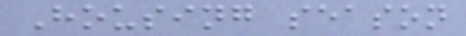Housing season
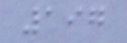197
